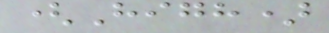(High)
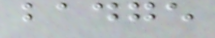badge
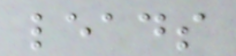leads
